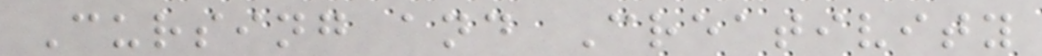Cursing and Creativity
